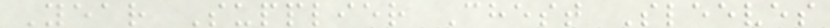Year Supplier Chest Sleeves
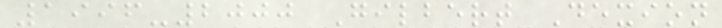1996-2000 Gilbert Dexion
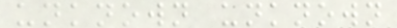unknown unknown
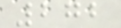272
